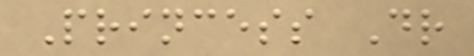Princess Dr
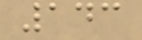143
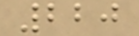220
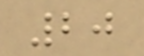20
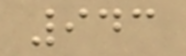943
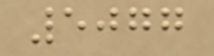5077
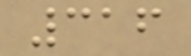316
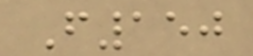F150
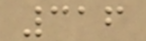316
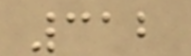312
